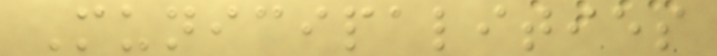Municipalities
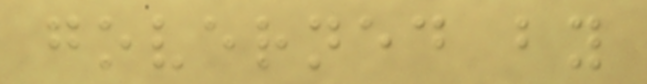governed by
